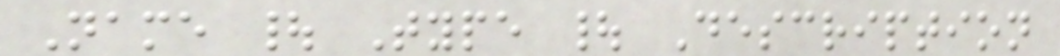Name | Type | Description
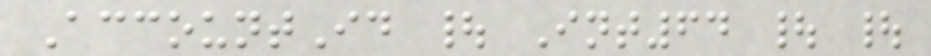AccountId | Int64 | |
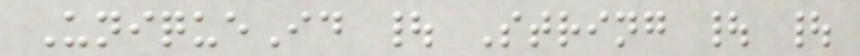UniqueId | String | |
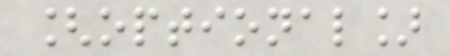[optional]
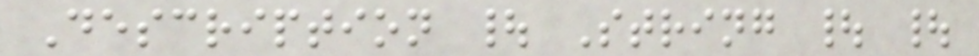Description | String | |
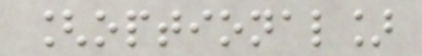[optional]
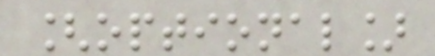[optional]
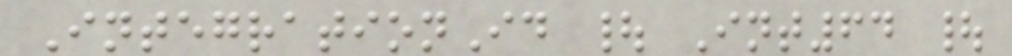IntegrationId | Int64 |
